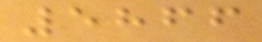5866
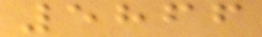5866
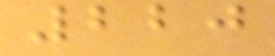220
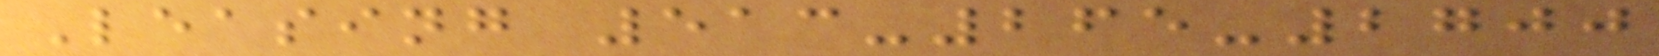Leasing 513-265-2700
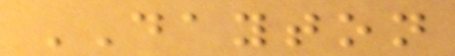DAYTON
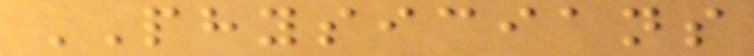PHYSICIANS
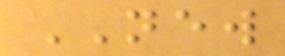NEW
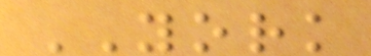YORK
